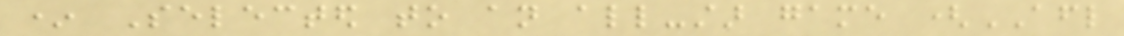* Selected to an all-star game (AFL
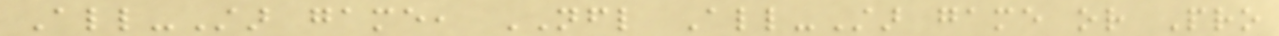All-Star game, NFL All-Star game or Pro
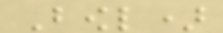Bowl)
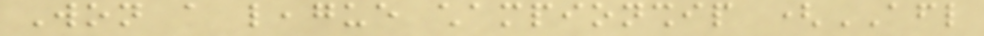Won a league championship (AFL
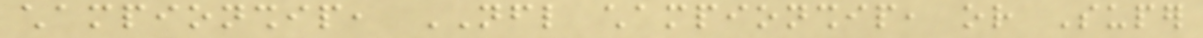championship, NFL championship, or Super
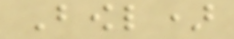Bowl)
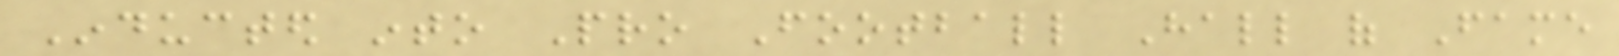Inducted into Pro Football Hall of Fame
